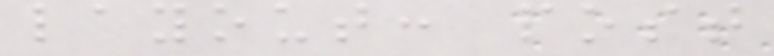layout: post
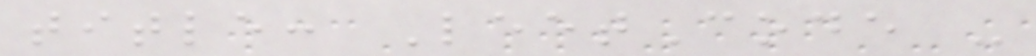title: LeetCode -
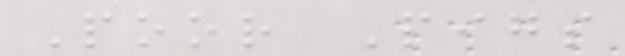Poor Pigs
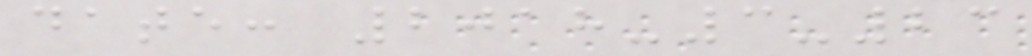date: 2018-3-23
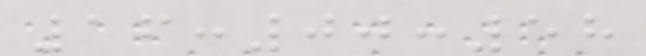16:00:58
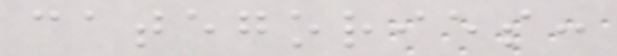categories:
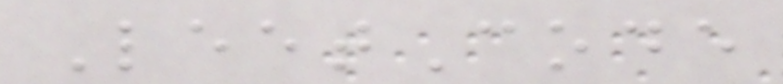LeetCode
